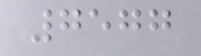7577
